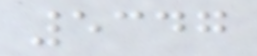5347
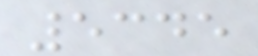5345
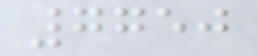7750
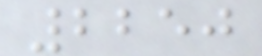2250
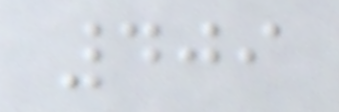409
